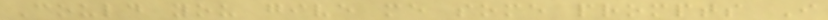Could you give me some prompts I
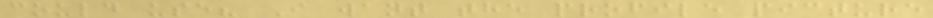could use? I want the profile picture
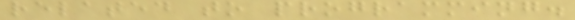related to programming.
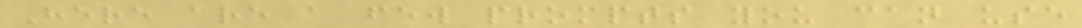Here are a few prompts you can use
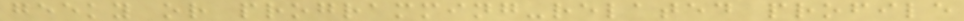geeky or programming-related profile
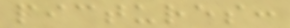pictures:
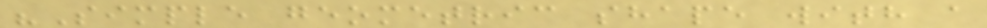"Simple geometric shape with a
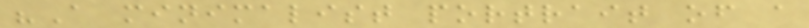"A minimalist portrait of a
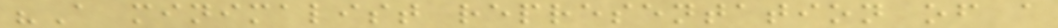"A minimalist representation of a
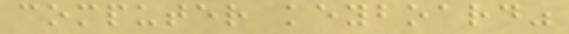computer keyboard"
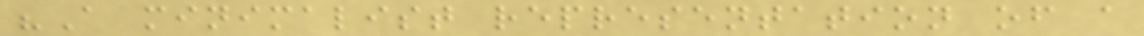"A minimalist representation of a
